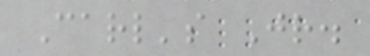Carl's Jr.
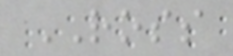ROSS
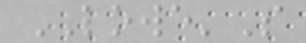LOWE'S
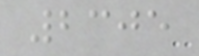2305
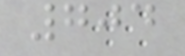704
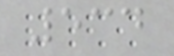534
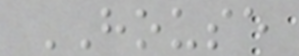HOUSE
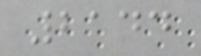2144
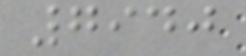7940
